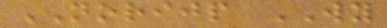NORIJP WY
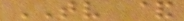TV &
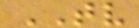TV
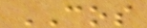COS
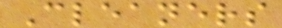Cleaners
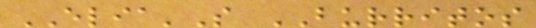ELIA'S BURRITOS
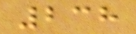238
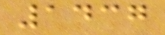1437
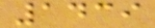1439
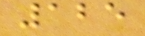125
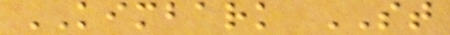KIMBARK ST
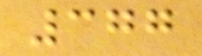377
